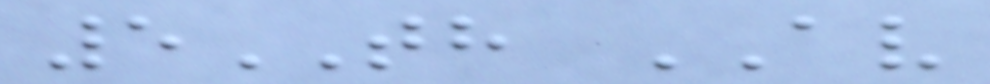5TH AV
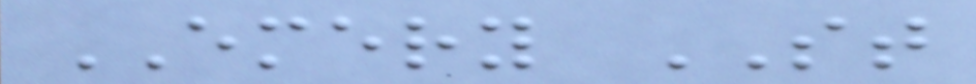EMERY ST
